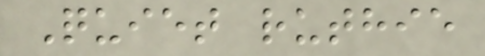Quiet ruthie
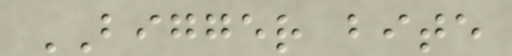BIGGER bite
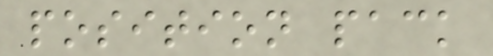position pack
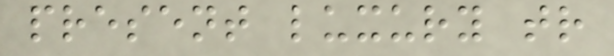present luxury tr
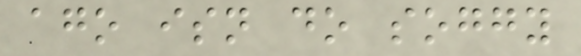ago isn do soggy
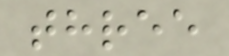three
